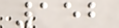152
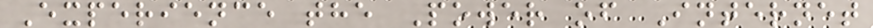Experience the Power of Internet
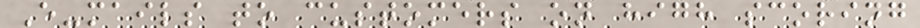E-mails to customers on high scoring
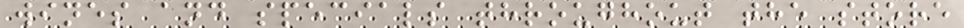wines and specials throughout the store
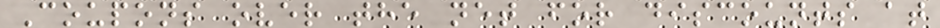Coupons over the net for discounts at
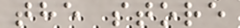the store
